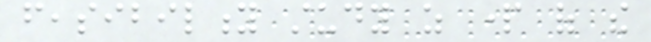feasibility study as part of the
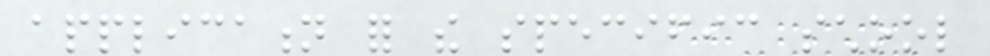application for the specific school
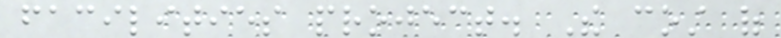facilities project. The cost of
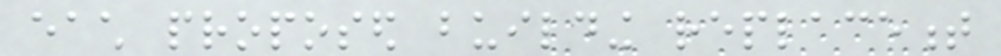each proposed building replacement
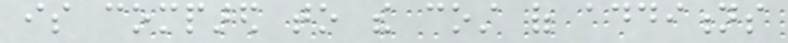is compared to the cost of additions
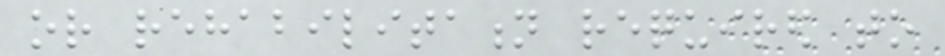or rehabilitation required to
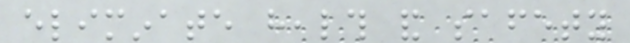eliminate health and safety
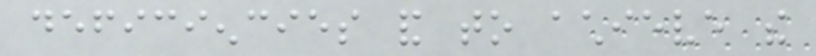deficiencies and to achieve the
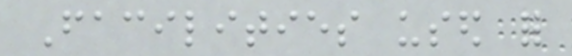Facilities used for
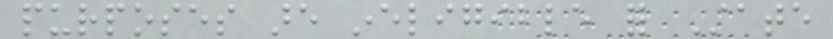purposes are ineligible for State
